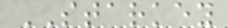STARKEY
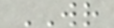WR
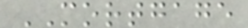MORTGAGE
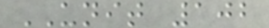UNIT 102
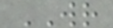WR
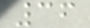36
